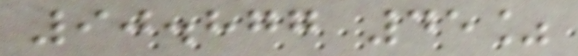90.877 45%
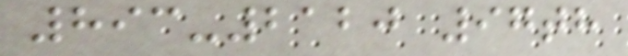893-2120 97th
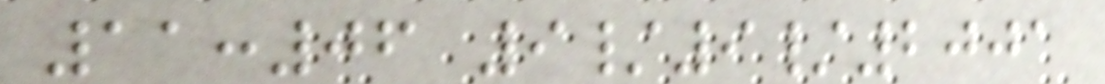11:06 9/9/2001
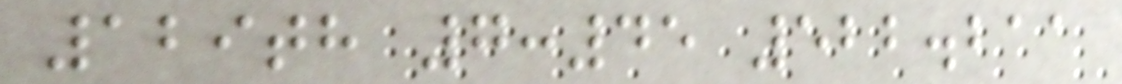129th 7:45 522.211
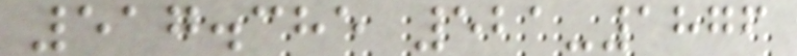517.385 521-1876
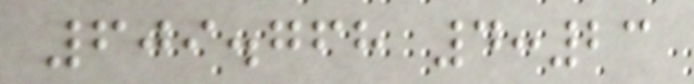609.768 4:23
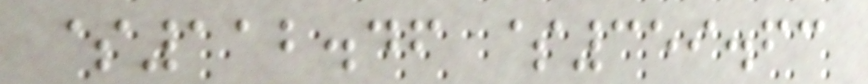$112.46 $359.63
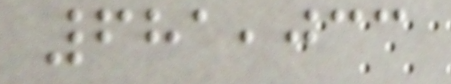681,033
